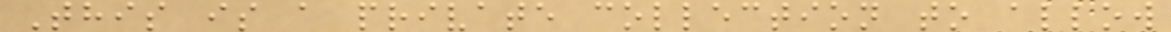This is a private collection to allow
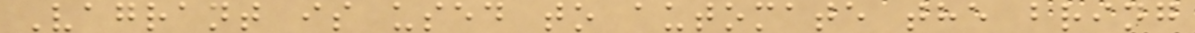Vagrant is used to automate the bring
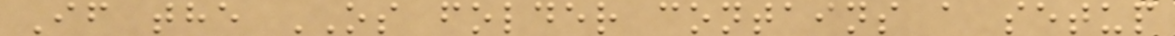If the OS folder contains a setup
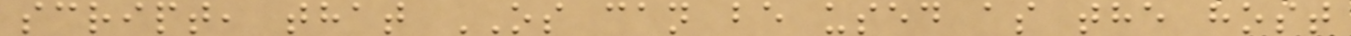script, that OS can be used as the host
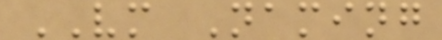VM Naming
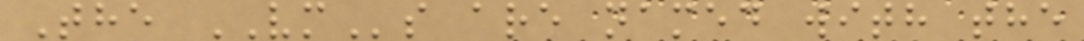The VMs are named with the
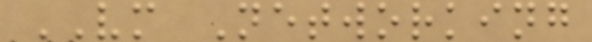VM Networking
